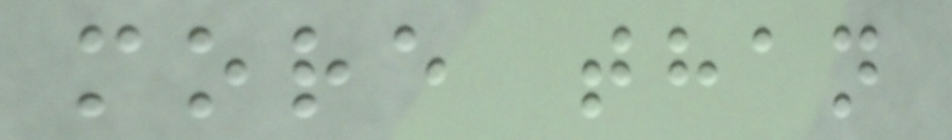more than
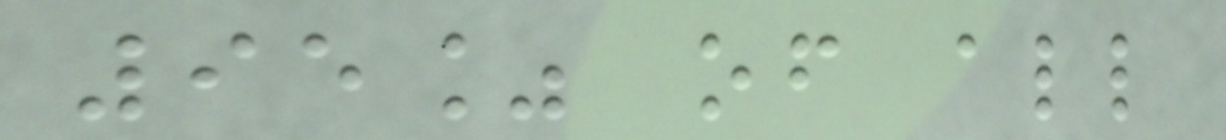95% of all
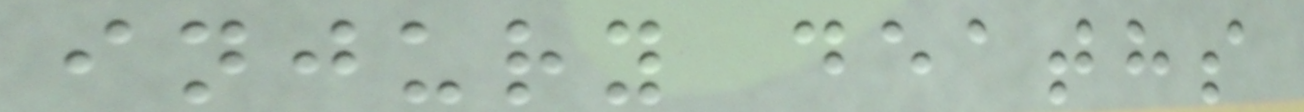injury deaths
